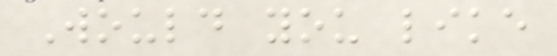Would you like
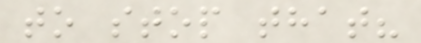to stop that?
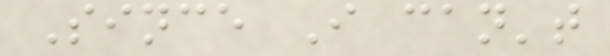Since I can't
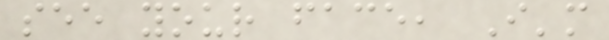see your face, I'm
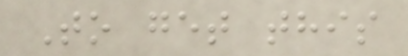To get this
